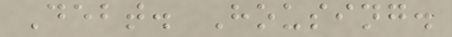Debt. Housing.
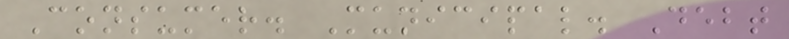Consumer. Municipal. Debt
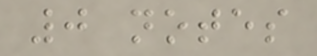0 notes
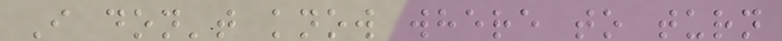I don't know where to turn
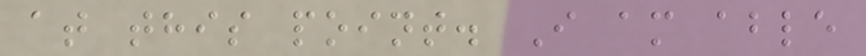at this point. I am able
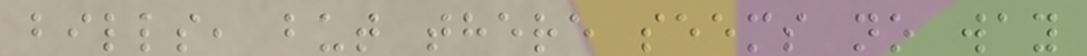bills, but there seems no way
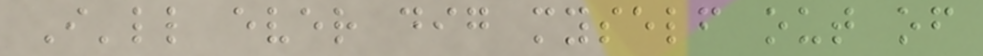I'll ever dig myself out of
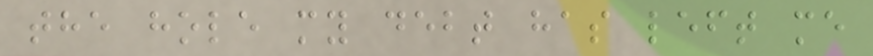the hole my debt has left me
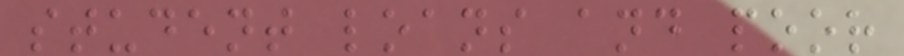student loans and poor
